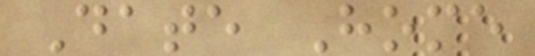Date Home
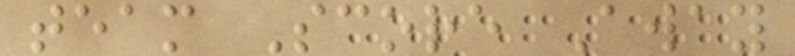team Score Away
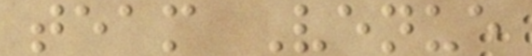team Venue
